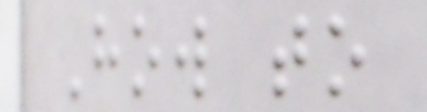How to
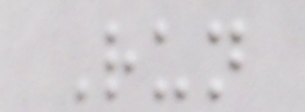Run
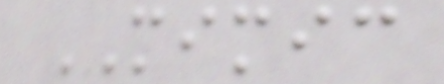MIMIC
